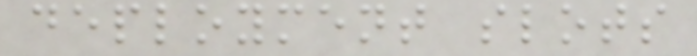deployment slots
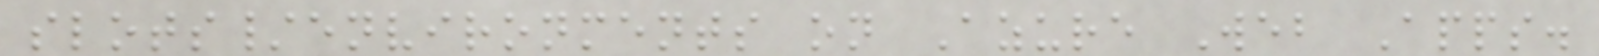slots/environments on Azure Web Apps.
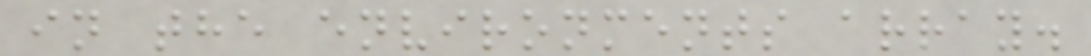in the environments array.
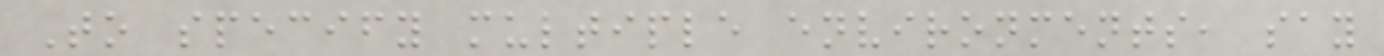To specify multiple environments, say
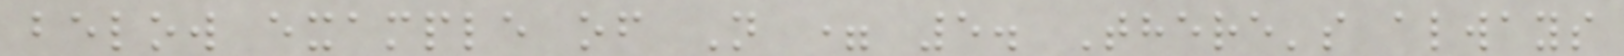below example of N = 5. There's always
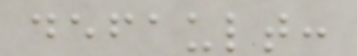default:
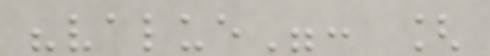"value": [
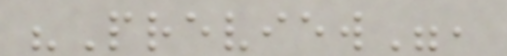"Preview",
